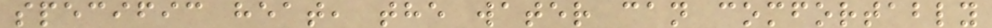specific heat, the water can comfortably
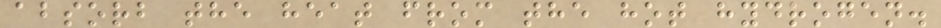absorb the heat from the hot hydrogen.
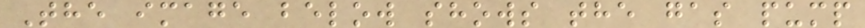The image below shows the gas pump
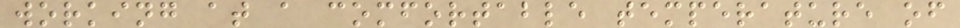working at a comfortable temperature of
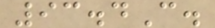93.4C.
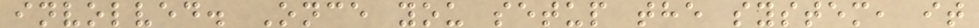involved. Once you setup the system, it
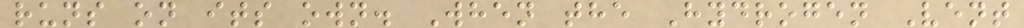runs on its own. When the Hydrogen Vent
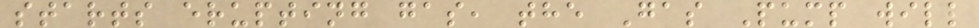starts erupting gas, the Gas Pump will
